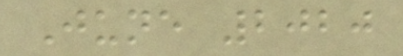June 2020
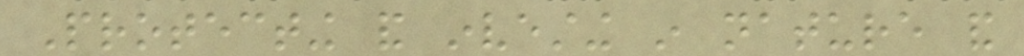Protecting and investing in nature and
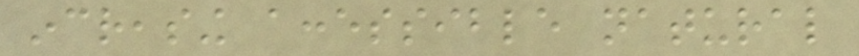increasing accessible natural
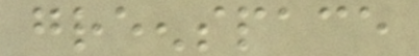greenspace
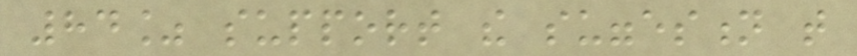84% support the suggestion that
